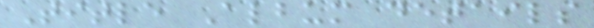Title Album details
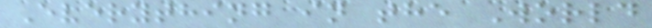Everything in the World
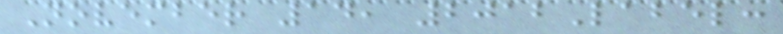November 14, 2012Label:
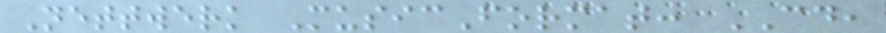Nettwerk MusicFormat: CD,
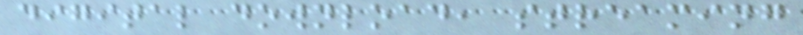digital download, streaming
